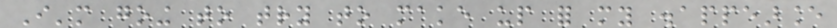I'm going to try to make up for my disappearance
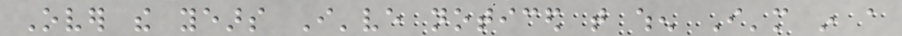Over the years I've noticed that when I'm in a
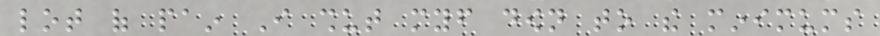lot of pain I shut myself down to the minimums
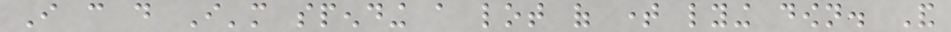I can do I'm spending a lot of time lying down. And
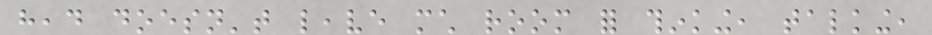head doesn't leave much room for thinking, talking,
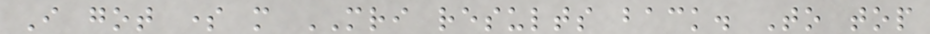I got some more MRI results back. To top
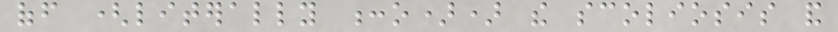off (literally :o)) the scoliosis and
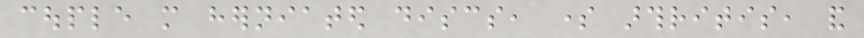couple more herniated discs, some arthritis, and
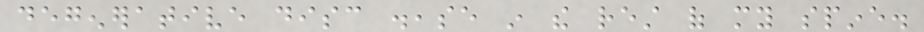degenerative disc disease in the rest of my spine.
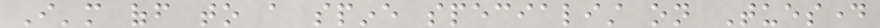I'm off to a spine specialist on Tuesday
